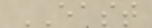EAST
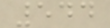544
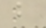b
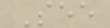See
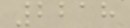2218
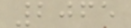2065
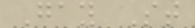Gay St
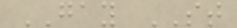GAY ST
